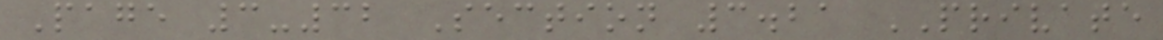Page 3-32 Section 3.21 PRIVATE
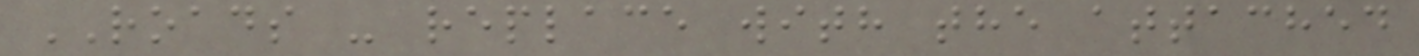ROADS - replace with the attached
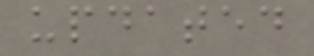updated
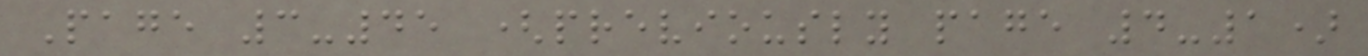Page 3-45 (previously page 4-1)
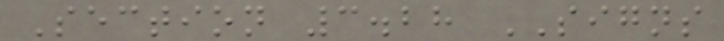Section 3.28 SIGNS
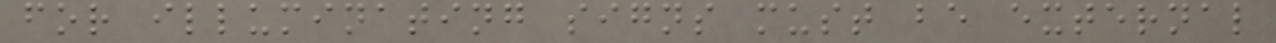for illuminating signs must be external
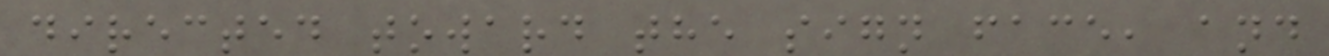directed toward the sign face, and
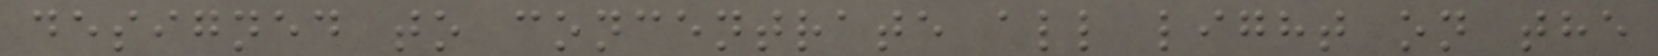designed to concentrate all light on the
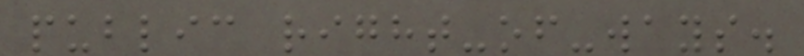public right-of-ways.
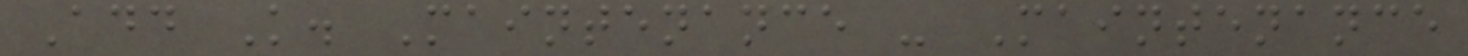Add K. Maintenance - Maintenance
